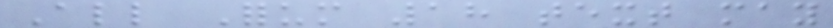All Forum 18 text may
